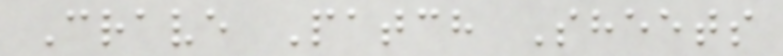Crave Patch Sheets
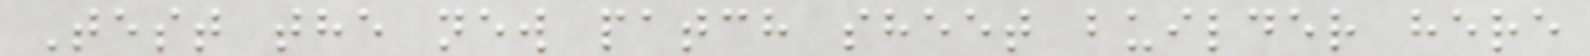Test the new patch sheet builder here
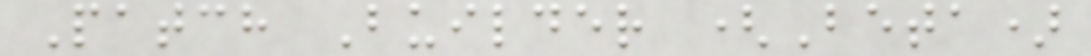Patch Builder (Beta)
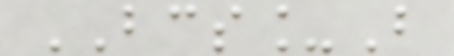BCS_B
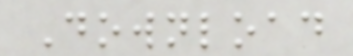Download
